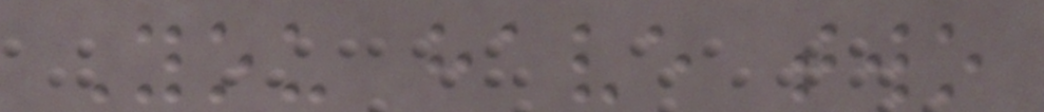You have two
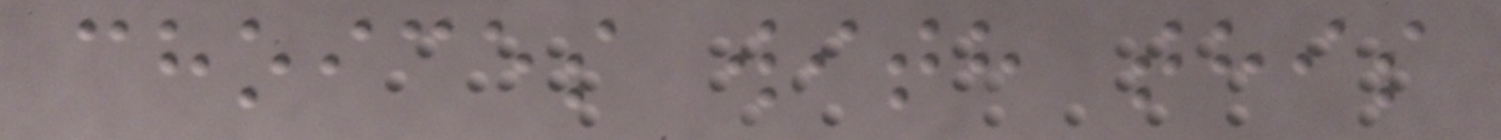choices with this
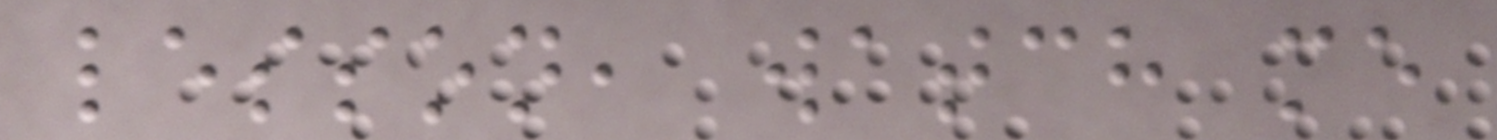lesson, watch me
